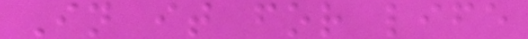In it for life
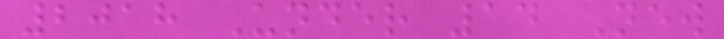2018 Under 14 New
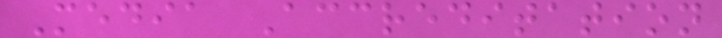Media Accreditation
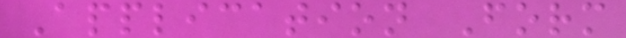Application Form
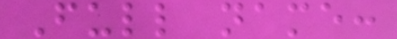Full name:
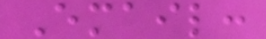Email:
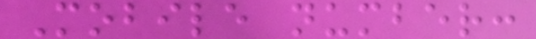Mobile number:
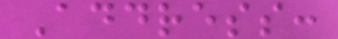Address:
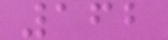162
